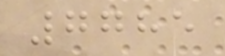7785
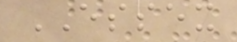ESSEX
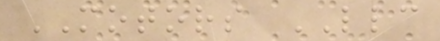MOTORS LLC
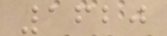1620
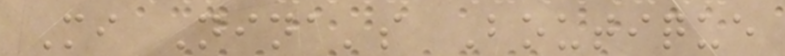Mi Nina's Boutique
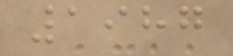1987
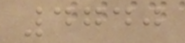4740
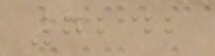7242
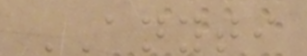ANYTI
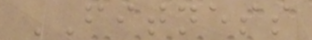FITNESS
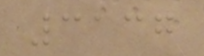3137
